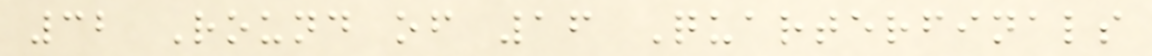32 Round of 16 Quarterfinals
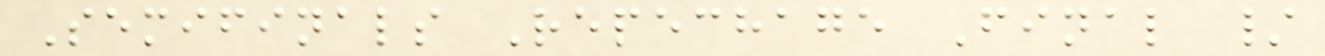Semifinals Repechage Final /
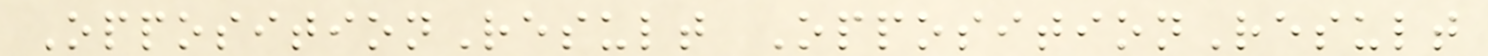OppositionResult OppositionResult
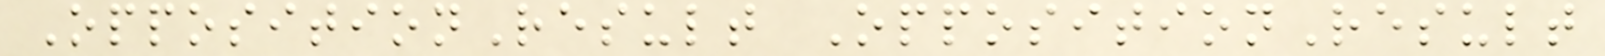OppositionResult OppositionResult
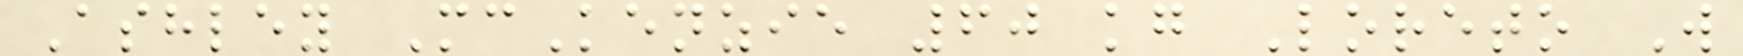Ashley McKenzie 60 kg Loreto W
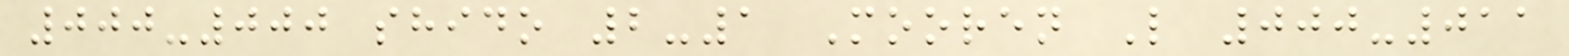000-000 shido 2-1 Mooren L 000-011
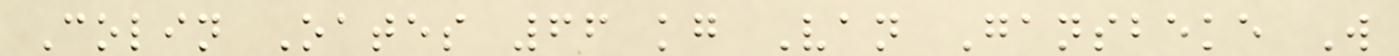Colin Oates 66 kg Van Gansbeke W
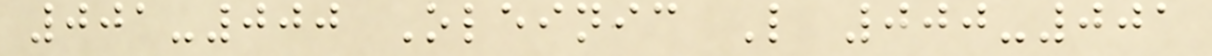001-000 Oleinic L 000-001
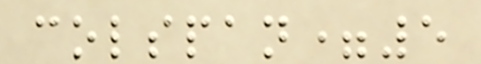colspan=5
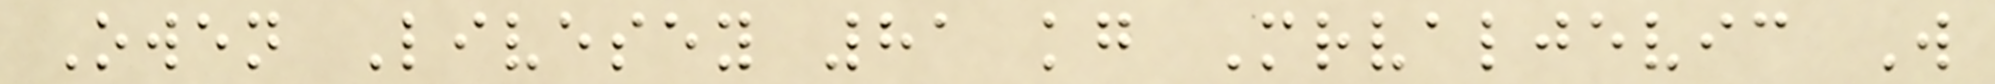Owen Livesey 81 kg Mrvaljevic W
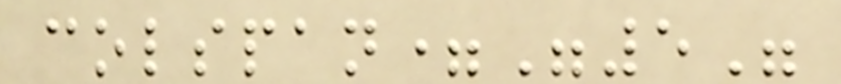colspan="5"
